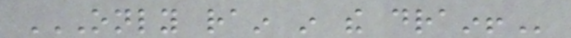ONLY RAIN IN THE DRAIN!
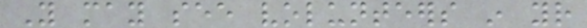You may see volunteers in your
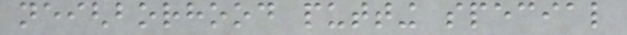neighborhood putting special
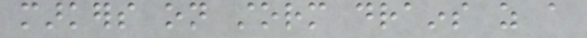markers on storm drains as a
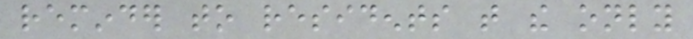reminder to residents that the only
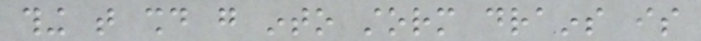thing that should go into storm drains is
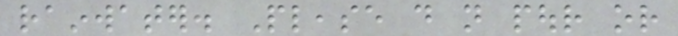rainwater. Please do not pour or
